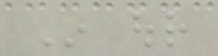In our
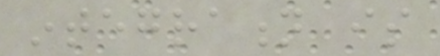integration is
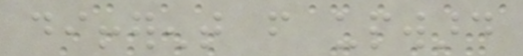different from upward
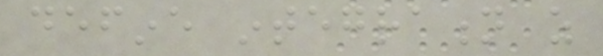define integration as
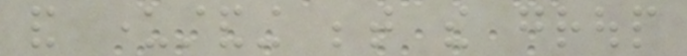and understanding between the group
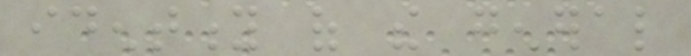identity of the general
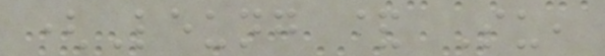(Leung & Su,
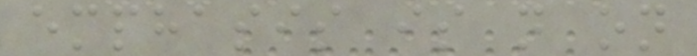emphasis is not on
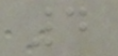4
